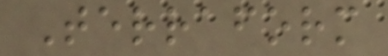Terraform
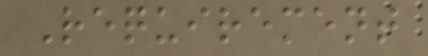Requirement
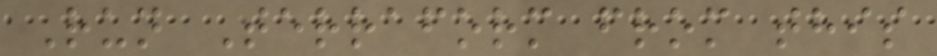Run Terraform from this
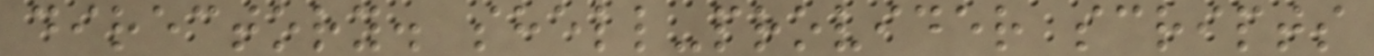directory. shell-provider scripts
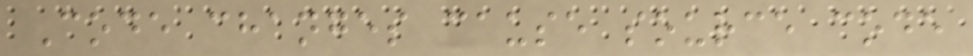Code changes cause source code
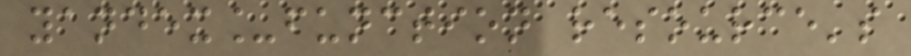yandex_function resource's
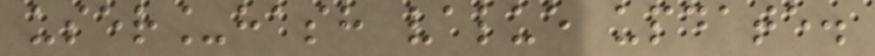user_hash value update.
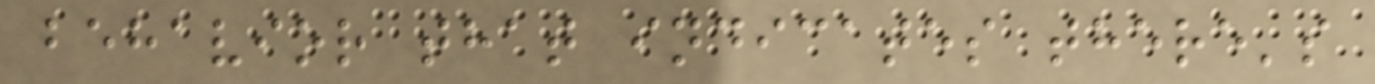behavior that indicates there's
